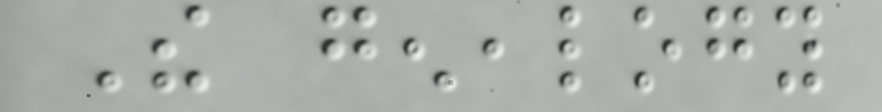The genealogy
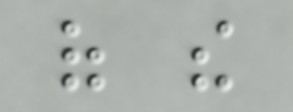of the
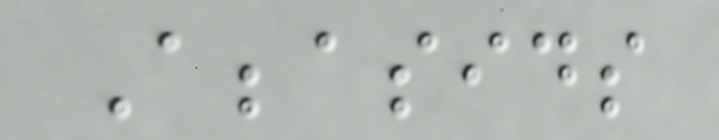Abbasids
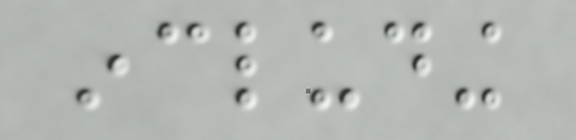including
